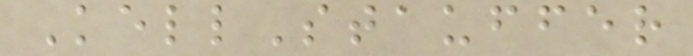KellStauffer
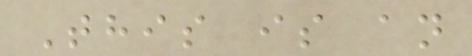This is an
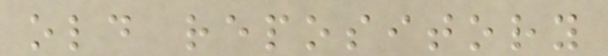old repository
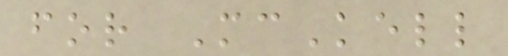for McKell
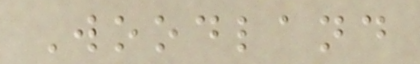Woodland
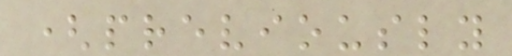(previously
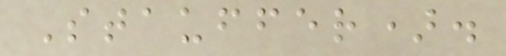Stauffer).
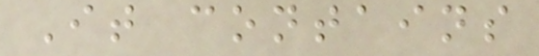It contains
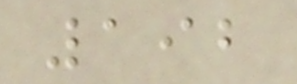192
